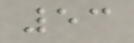53
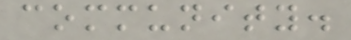community.
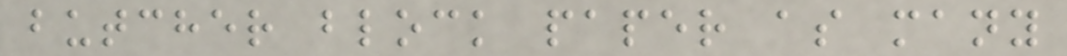butcher block paper as many
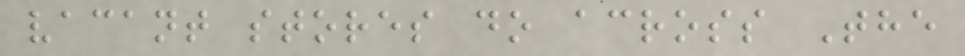vacant stores do across The
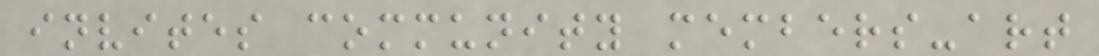invites community members-art
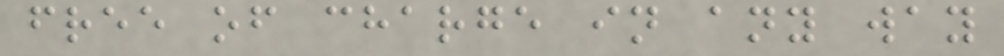free of charge in any way
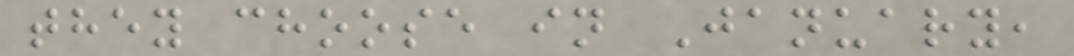they choose in January,
